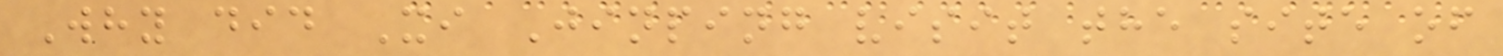Why did Xi Jinping visit the site of
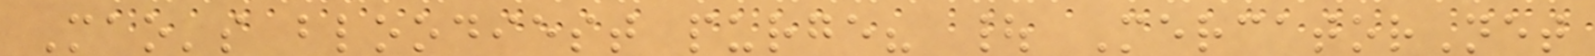Mao's bloodiest purge? | MercatorNet
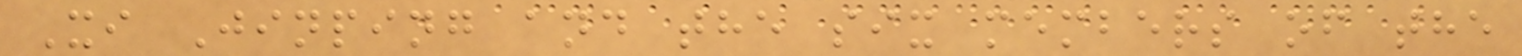Xi Jinping and the six members of the
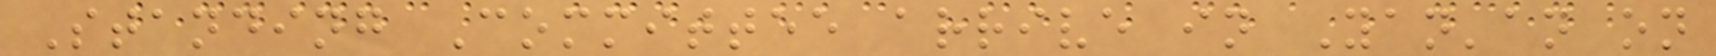Standing Committee arrive in Yan'an on
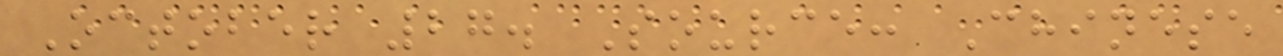October 27. Source: Chinese
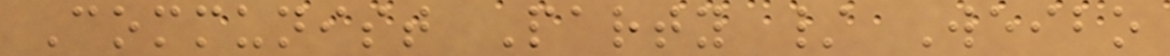Communist Party / Weibo
